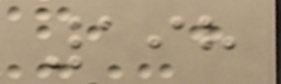198
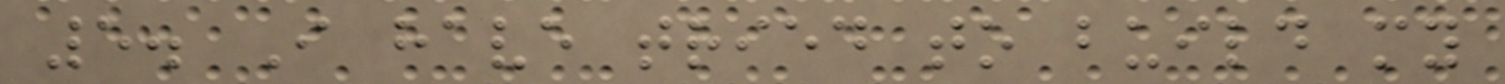5. I have tried to build my
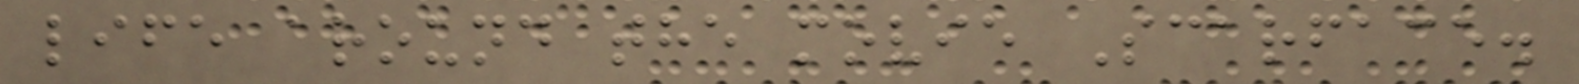life around the movie Scarface.
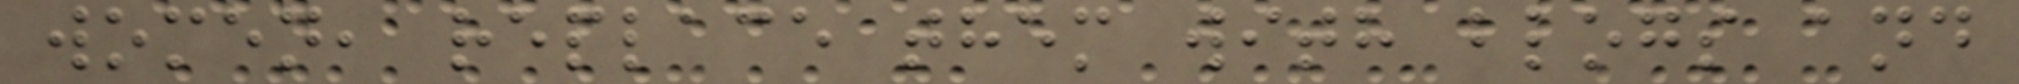women, replace them with blogs and
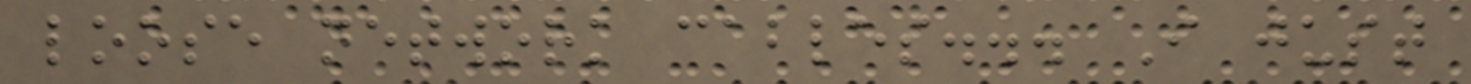loose network cables... I just
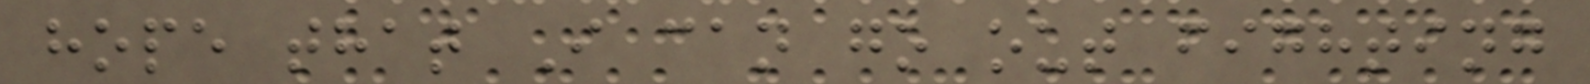hope that I can go out fighting
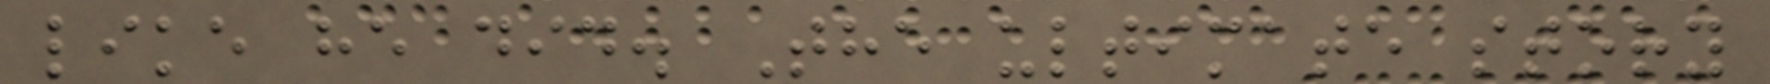like he did. The ultimate story
